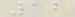12
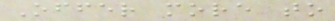Offer more to
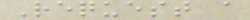Request a
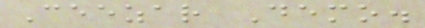Ceezar Demo.
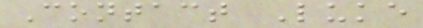Contact Luke
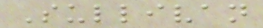Sullivan
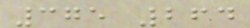375 264
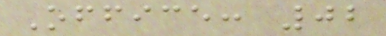Office: 02
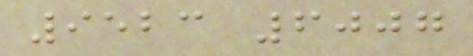9523 6007
